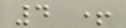4 +
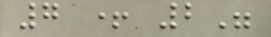7 + 2"
